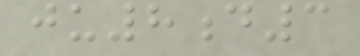ju8d3
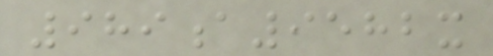989a9582x
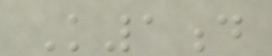K1d
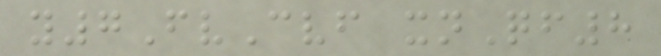y7FvCvf xnQf8
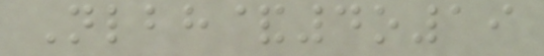Nlbh&4o19
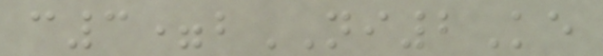c3=bNI2Ke
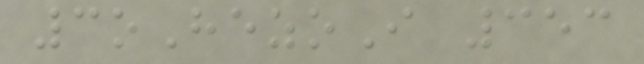3oHezoI 353
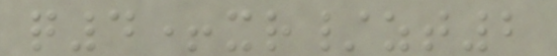q4+xr/zt2
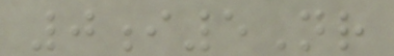0i5Nr
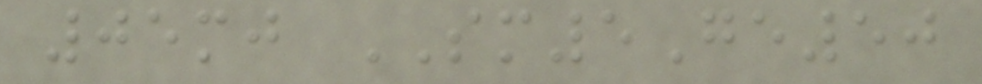05mj SM5Ge50
